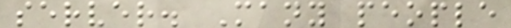server. Many people
